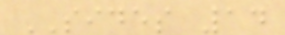SIDES 14
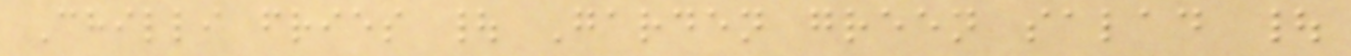Chilli fries | Garden green salad |
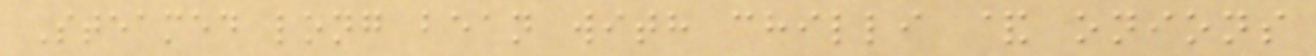Steamed long bean with chilli & onions
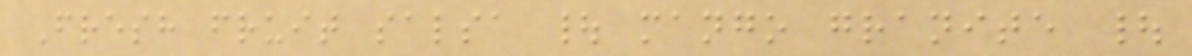Fresh fruit salsa | mango granite |
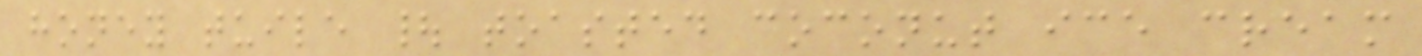honey tuile | toasted coconut ice cream
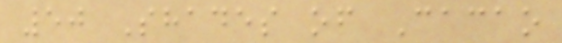50 Shades of Cacao
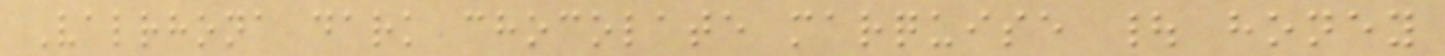Valrhona dark chocolate marquise | honey
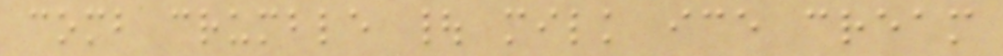comb crumble | milk ice cream
